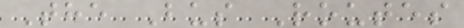The Bus Routes
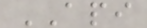API
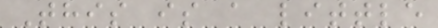This is a little
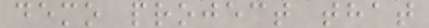demo project that
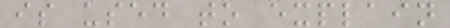is used to explain
